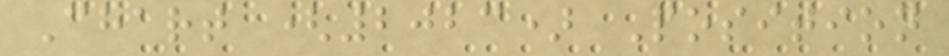Chart (2023) Position
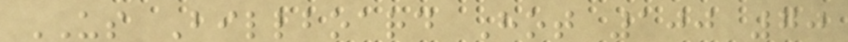US Billboard Hot 100 70
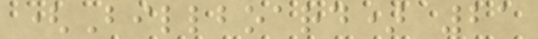(Billboard) 21
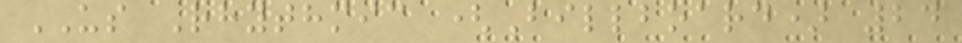US Rhythmic (Billboard) 24
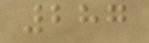287
